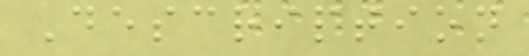Description
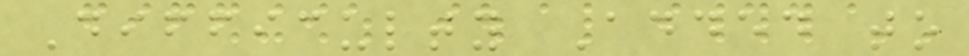Difficulty Added to
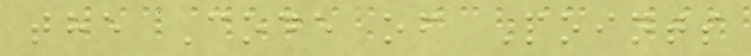the Code of Points
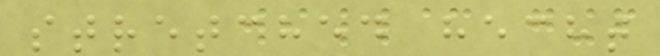stretched hecht
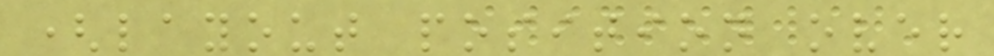(layout position over
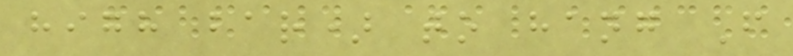high bar) to hang F
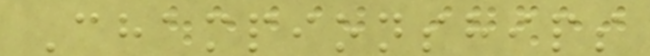Championships
